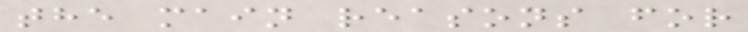the main reasons for
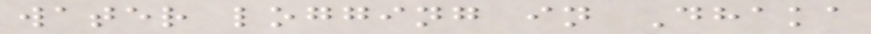water logging in Dhaka
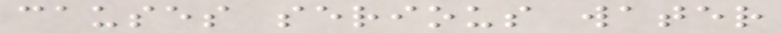causes serious water
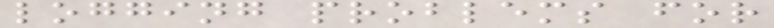logging problems for
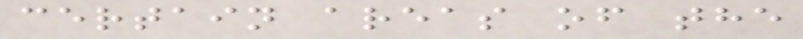certain areas of the
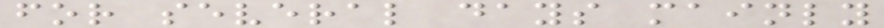for several days mainly
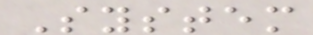System
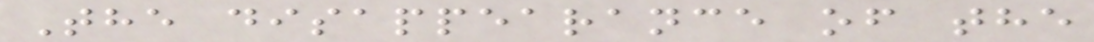The disappearance of the
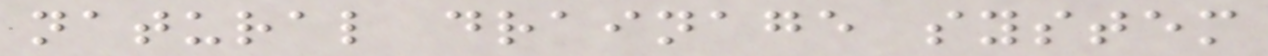natural drainage system
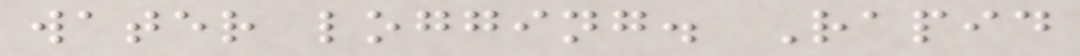water logging. Rapid
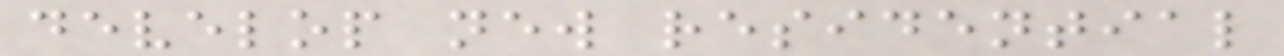develop new residential
